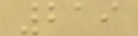219
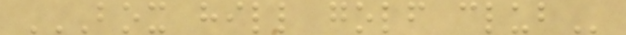BOX HILL GOLF CLUB
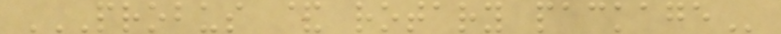PROBUS & ROTARY PACKAGE
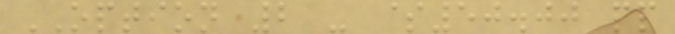OPTION 2 - $50.00 pp
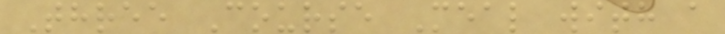Three Course Meal with a
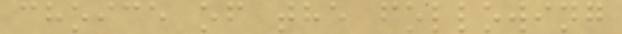choice of the following
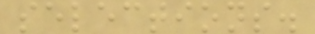selections.
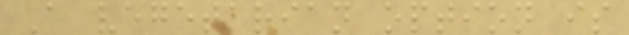A vegetarian option is
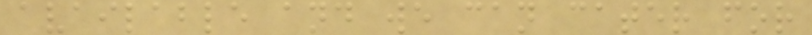available and we can cater for
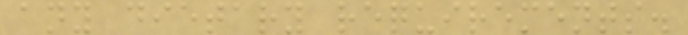any dietary requirements.
